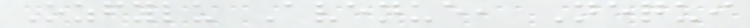Ozfylu Avenue, Nequi
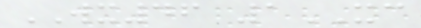WX46 1XC
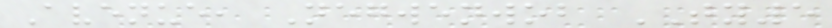Avenue, Negwenwob TY5
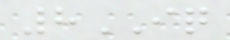8IQ
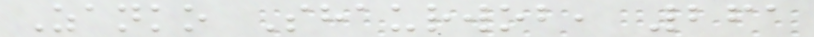Zanko Shaurwob, 261
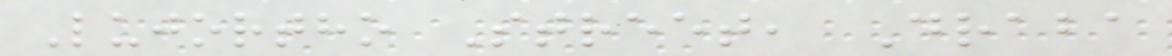Lujortho Street, Draba
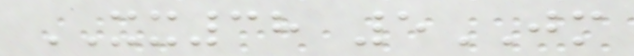XX38 5JM
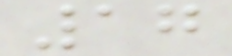17
